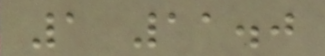1 11.0
